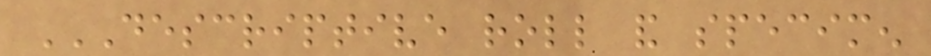DESCRIPTIVE ROLL AND SPECIMEN
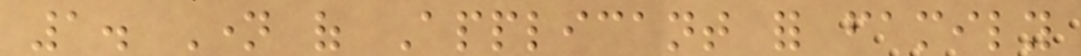1. Name of Applicant for family
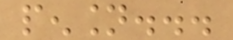pension...
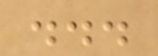...
